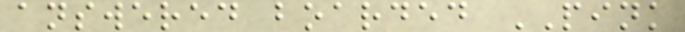answered boarded PINK
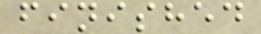finished
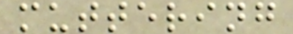muttering
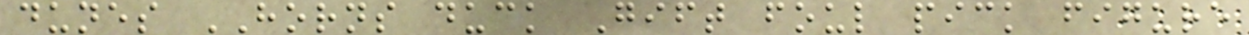dunes HORNS duck Gift foul pick figure
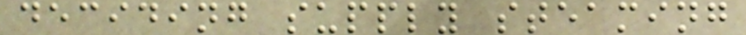deciding supply steaming
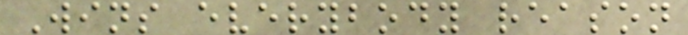Wins everybody reason
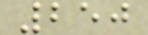250
